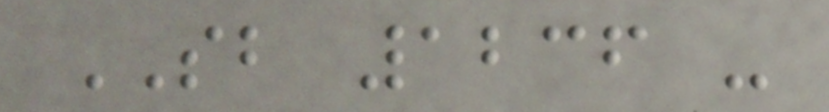SB 1236 -
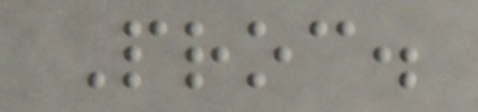Proc.
